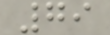79
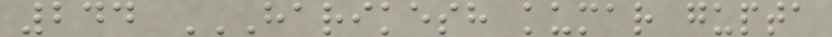244 HARIKESH KUMAR GUPTA
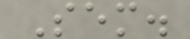Sem.
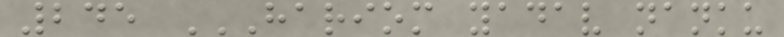245 HARIOM YADAV NANKU
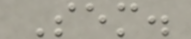Sem.
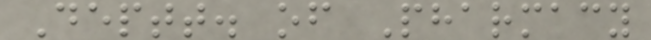Deptt. of Pharmacy
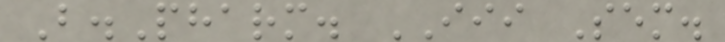B.Pharm. III Sem.
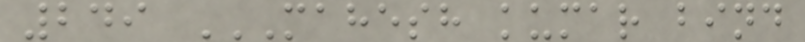249 MAHESH KUMAR BIND
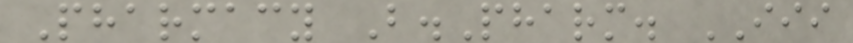Pharmacy B.Pharm. III
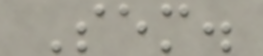Sem.
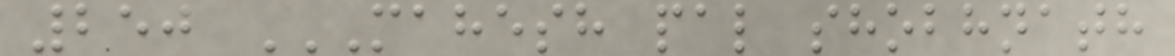250 MAHESH PAL SHOBHNATH
